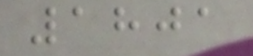1801
